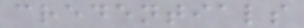credentials
